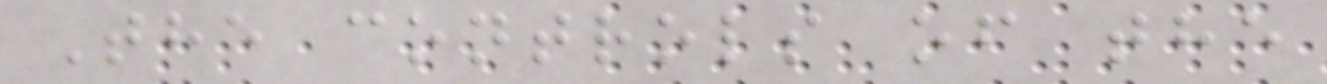The controls of the
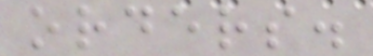orders.
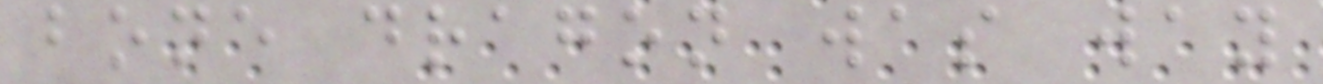bone dragon was way
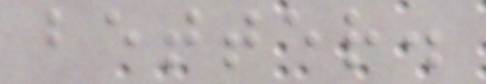better.
